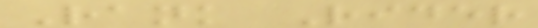Rank Rider
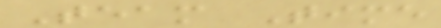Team Time
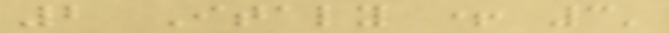2 Italy + 3'
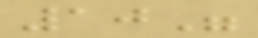10"
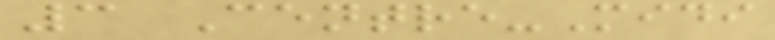3 Centre-Midi
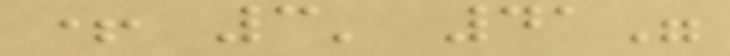+ 3' 41"
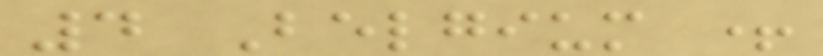4 Belgium +
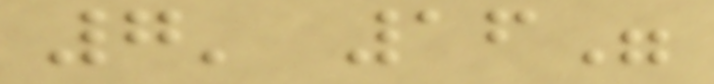7' 16"
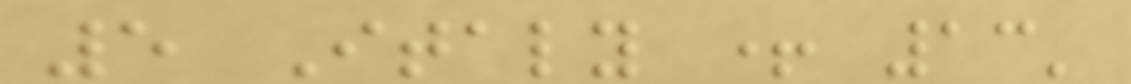5 Italy + 13'
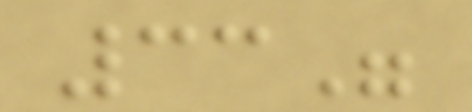33"
